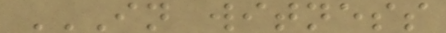IN WITNESS
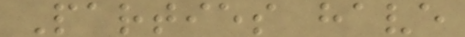Parties have
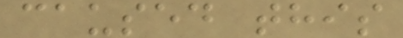caused this
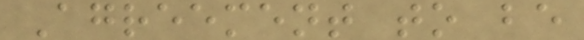Agreement to be
